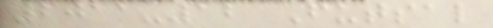2011-12 Futsal
